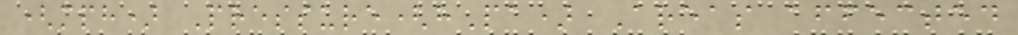(mph) Pressure(hPa) Areas affected
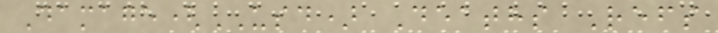Damage(USD) Deaths Refs
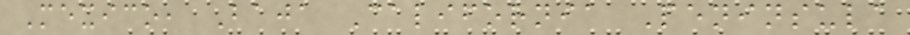Mexico, Baja California Peninsula
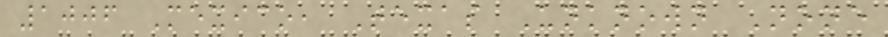1006 Mexico, Texas Unknown None
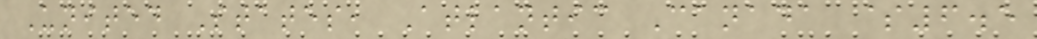United States, Atlantic Canada $6.5
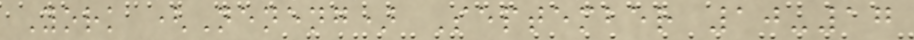York (Neneng) September 10-17
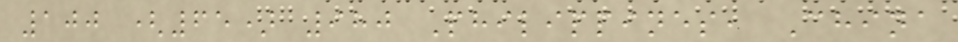100 (65) 980 Philippines, China
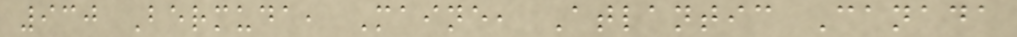930 Bermuda, Maine, Atlantic Canada
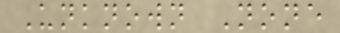Unknown None
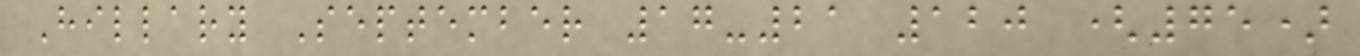Hillary September 17-21 120 (75)
